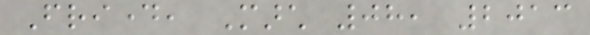Friday, March 08, 2013
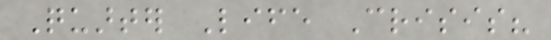Quarter Life Crisis?
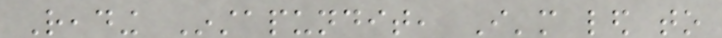Reading Instapundit, I'm led to
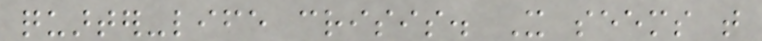quarter-life crisis. It seems that
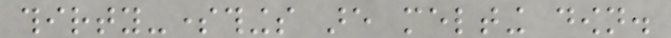thirty-somethings are melting down.
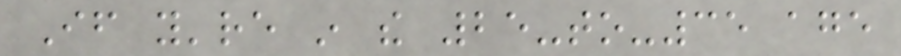If you're in the 25-to-35 age
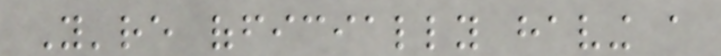You're officially having a
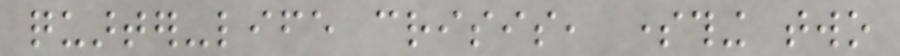quarter-life crisis, something two
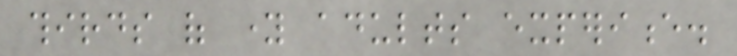thirds of young adults experience.
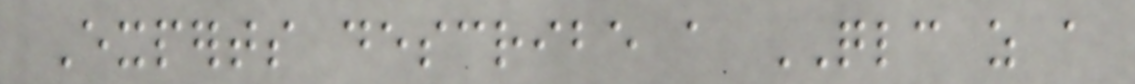Experts describe a QLC as a
